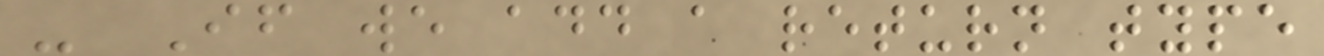- If we add a return type
